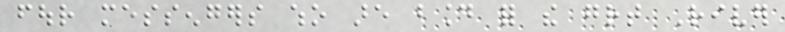four messengers who are bound for the great River
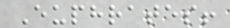Euphrates!
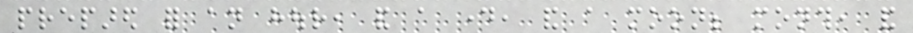prepared for an hour, and a day, and a moon; month, and
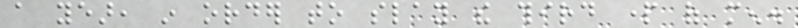a year, in order to slay the third part of men.
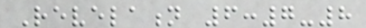Revelation 6:7-8
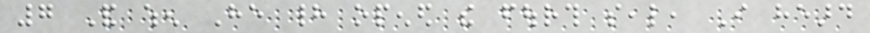7 And when He had opened the fourth seal, I heard
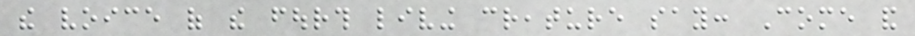the voice of the fourth living creature say: Come and
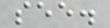see.
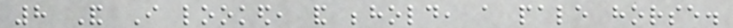8 And I looked, and behold, a pale horse.
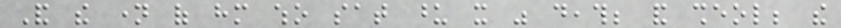And the name of him who sat upon it was death; and sheol; the
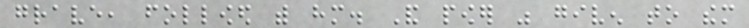grave, followed with him. And power was given to them
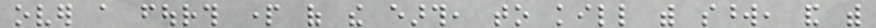over a fourth part of the earth, to kill with sword, and with
